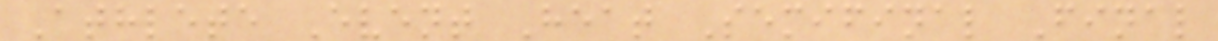Athlete Event Heat Semifinal Final
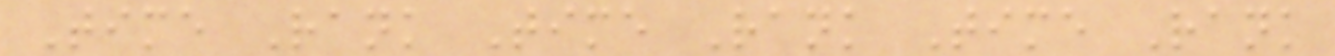Time Rank Time Rank Time Rank
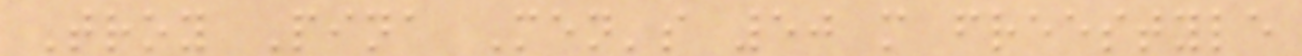Troy Pina Men's 50 m freestyle
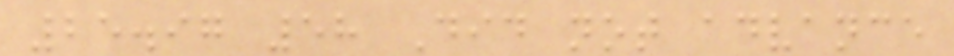25.97 58 Did not advance
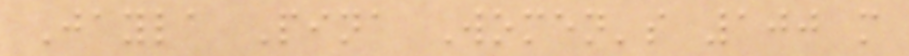Jayla Pina Women's 100 m
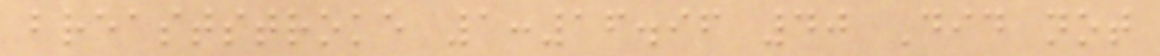breaststroke 1:16.96 40 Did not
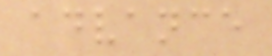advance
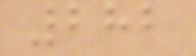282
